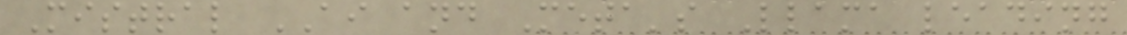Mistral AI and Meta's Llama leading
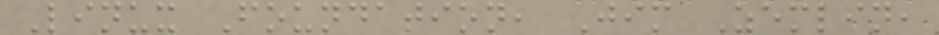Linux Foundation, Jim Zemlin,
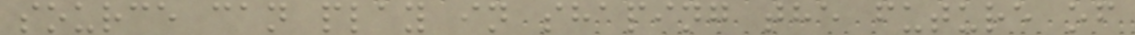source can play in shaping the future of
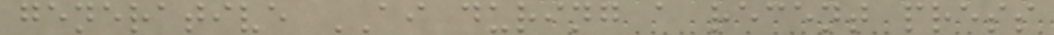generative AI during a recent press
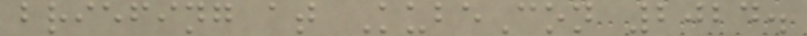briefing at KubeCon 2024.
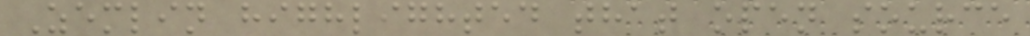Zemlin highlighted that open source
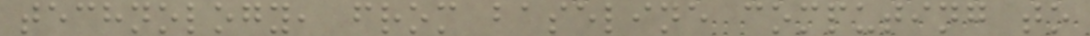technology, from baseline computing to
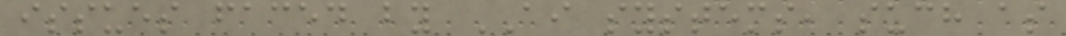issues faced by AI systems, such as
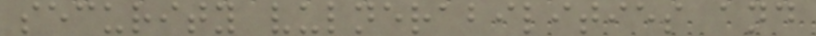security vulnerabilities and
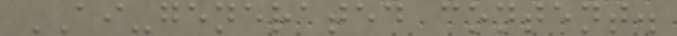AI-generated content.
